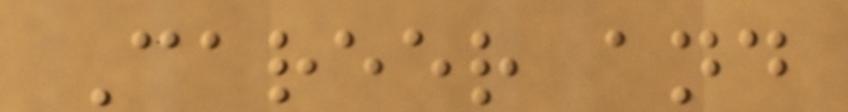Career and
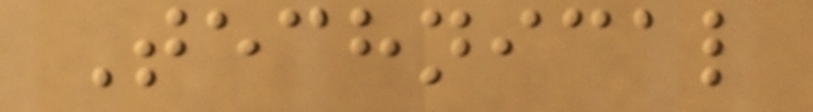Technical
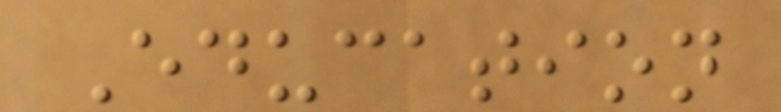Education
